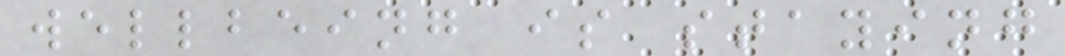wellbeing is staying
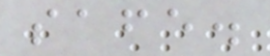safe.
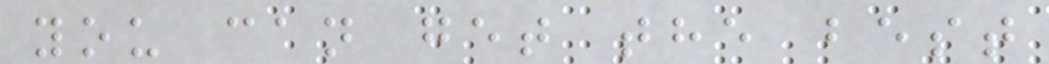you can get the best
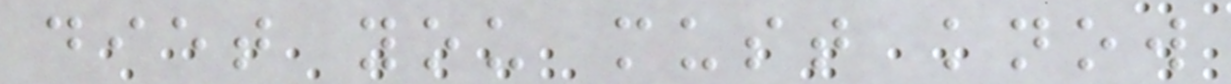diet you must know
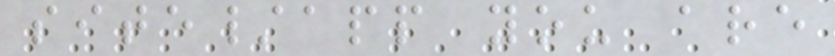site/app you are
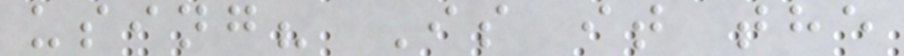using? Is it the
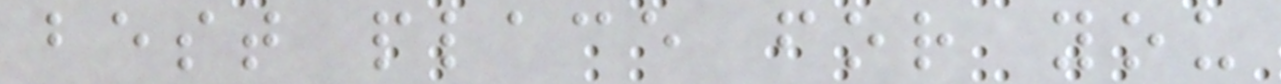best place for you
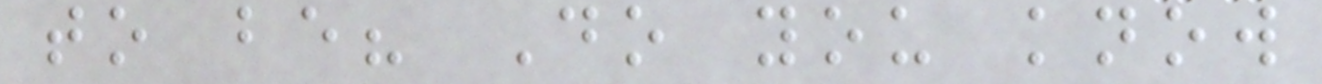to be? Do you know
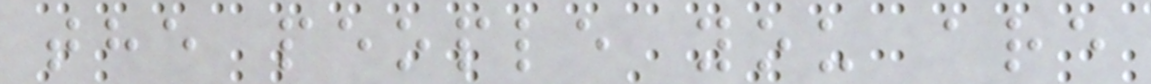the people you are
